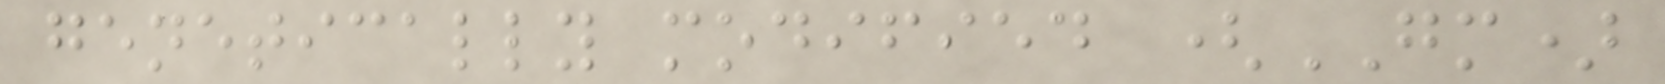genetically modified (GM)
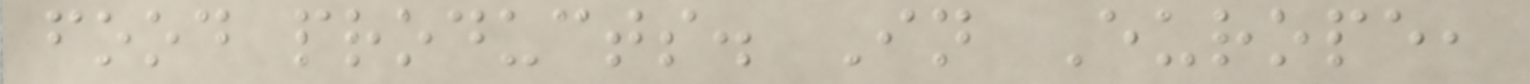food products. In Europe,
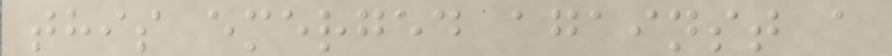this emerged against a
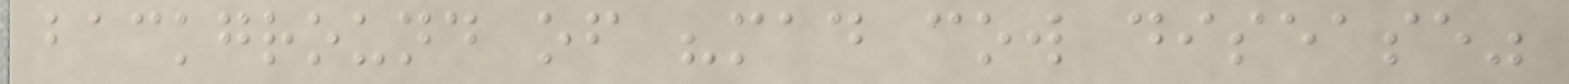background of "mad cow disease"
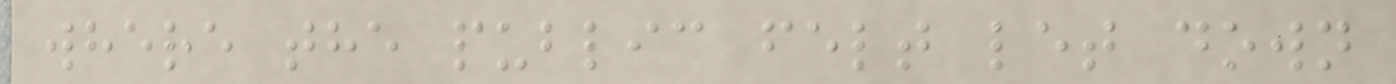where the public felt let down
